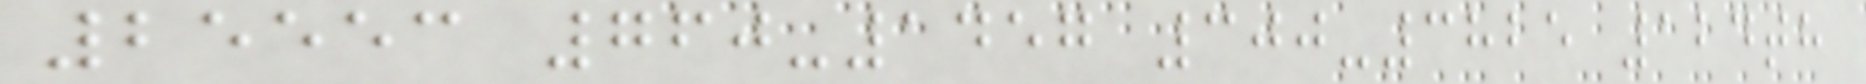25553 760-1457 300-3825 124th
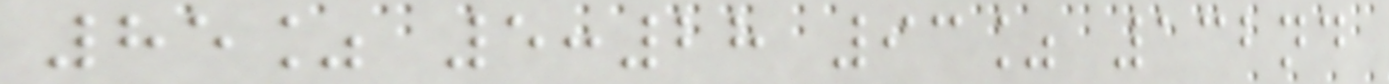85% 5:28 93% 132nd
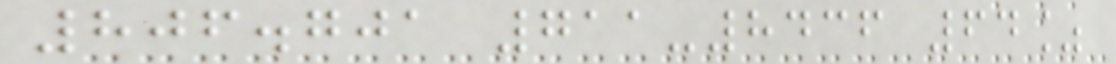806.701 711-8436 64%
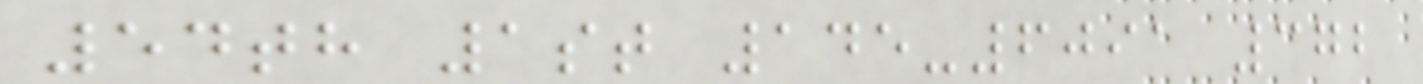54th 1st 145-6091 372
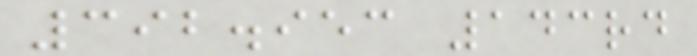392.953 143rd
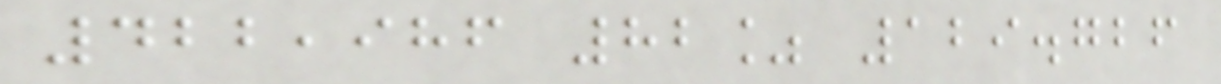422,986 82% 129.726
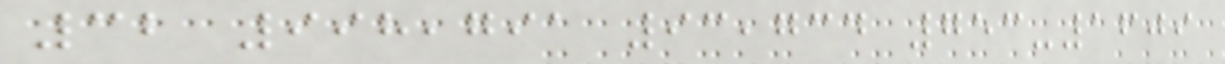32 998,791 93,734 753-1609
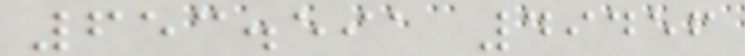653.591 49456
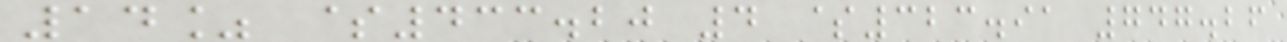14% $433.20 4 $323.91 747.26
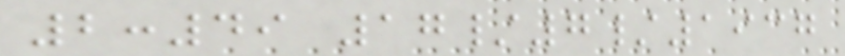2:49 17/7/1937
